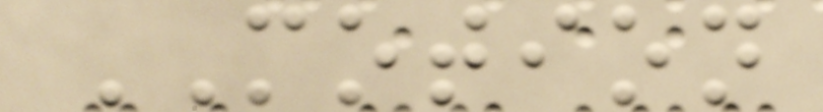MOTION
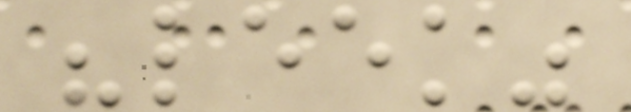"leek"
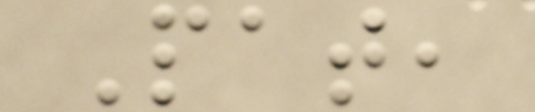Pat,
